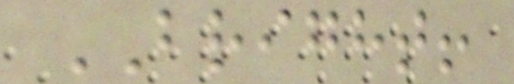BRIGHT!
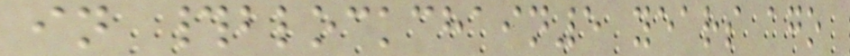in #blockchain5 years ago
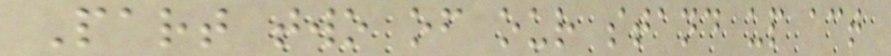Part two of our stand up act
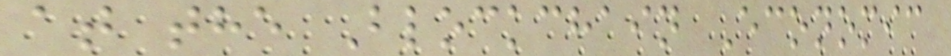at the Blockchain Economic
